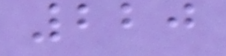220
